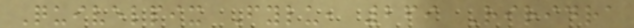Quivelpix Fylu, 269 Riridra
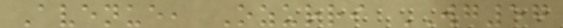Avenue, Ozurri WG57
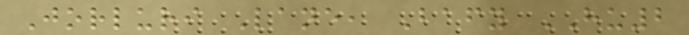Jorluri Lane, Bafy HU2
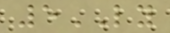5LY
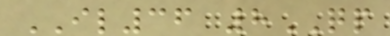IL36 8QP
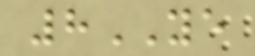8YE
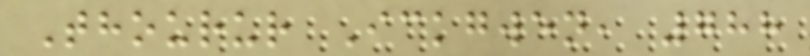Thourur Ickgwen, 788
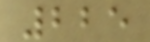225
